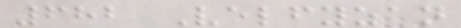682 Velfyzan
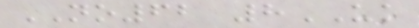NO62 8UK
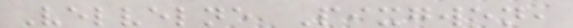Velvelne Pixgwen,
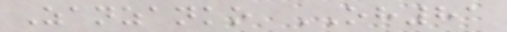Zanzanko OH81
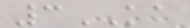3KA
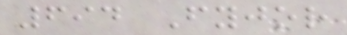694 Fyjor
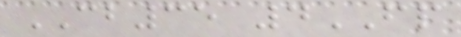CB35 4FP
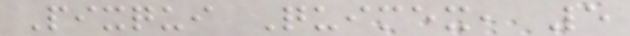Pixqui Quimex, 5
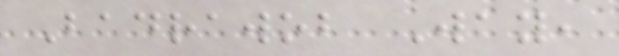Badrawob Way,
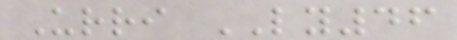Urri LY46
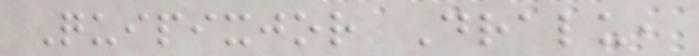Quipixjor Dralu,
